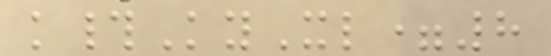k#KyXl=8
